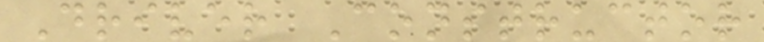Driver Constructor
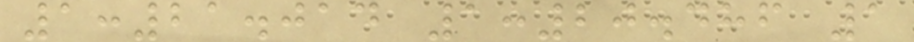1:21.014 1:20.486 1
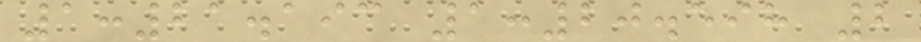1:21.193 1:20.598 2
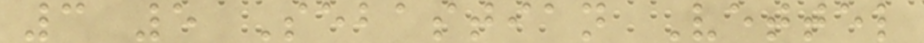3 5 Sebastian Vettel
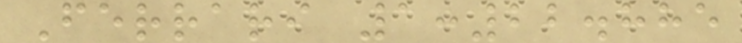Ferrari 1:22.885
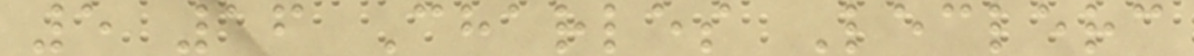5 16 Charles Leclerc
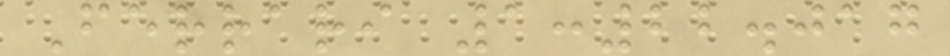Ferrari 1:22.017
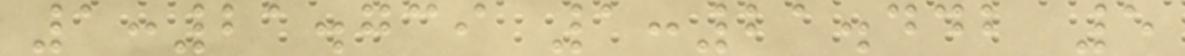1:21.739 1:21.442 5
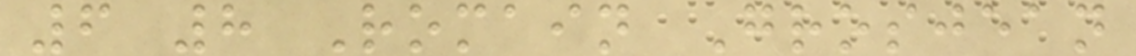6 8 Romain Grosjean
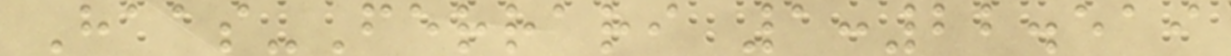Haas-Ferrari 1:22.519
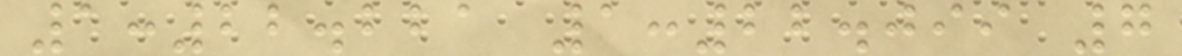1:22.221 1:22.099 7
